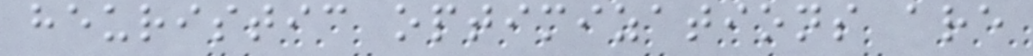heuristic optimizations are
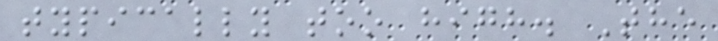typically too high. The
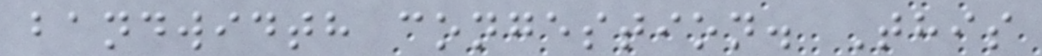bandwidth congestion. This
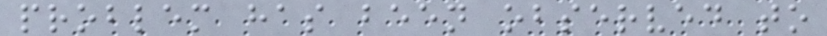problem has been observed to
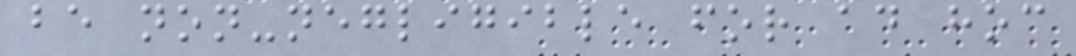be non-negligible for ad hoc
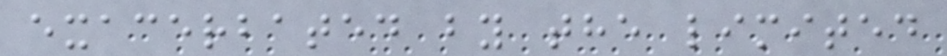exacerbated by the limited
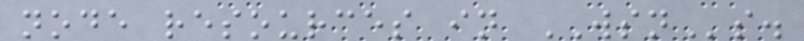node resources in WSNs.
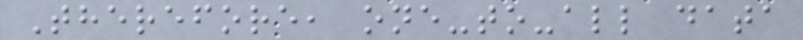Therefore, one-to-all data
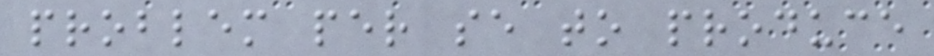problem per se to produce
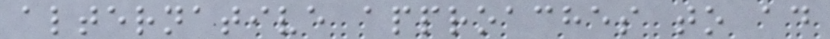alternative approaches to ad
